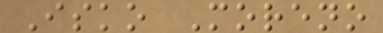Isko Moreno
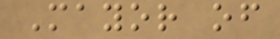Mayor of
